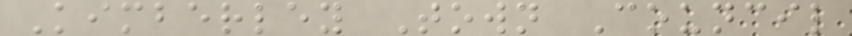Kimberley Town Council
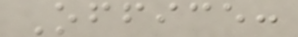Office:
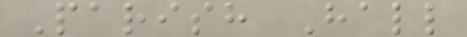Parish Hall
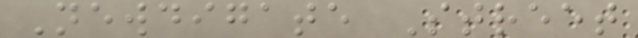Newdigate Street
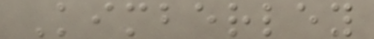Kimberley
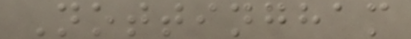Nottingham
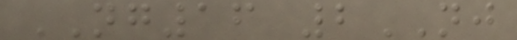NG16 2NJ
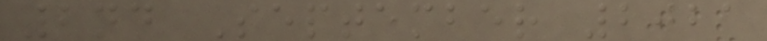2nd September 2021
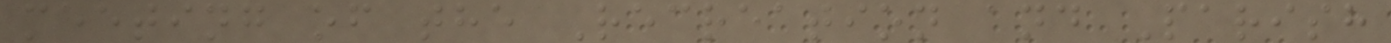meeting of the Recreation and Parish
